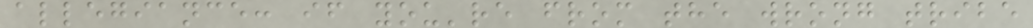allegiance: if you're from the wrong tribe
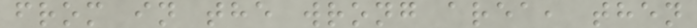from in the wrong area, then
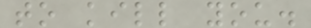to kill you.
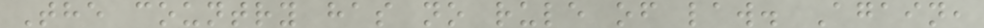The country has no rule of law. Again,
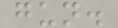gun.
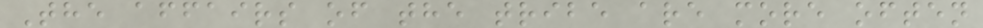The affairs of the tribe are more often
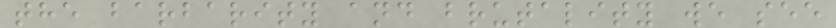the barbarity and brutality we see
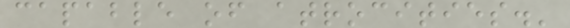capable of atrocities.'
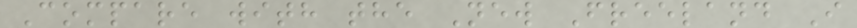Compare with the New Freeland I
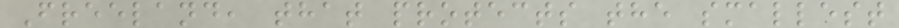Freeland, that protects the smallest
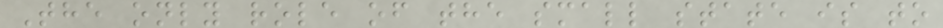The only role of the small state is to
